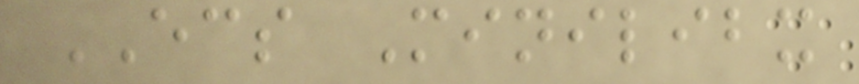ECS Minilibx
